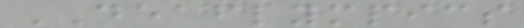DEAFLYMPICS
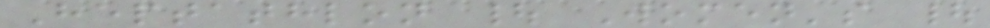Heptathlon | Women's |
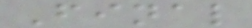Final
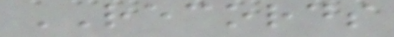RECORDS
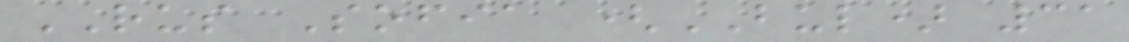RUS Sofia (BUL) 31
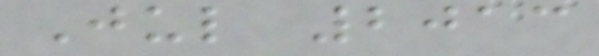Jul 2013
